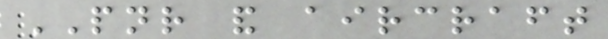PNR and aircraft
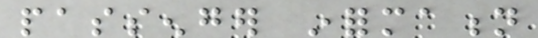passenger information
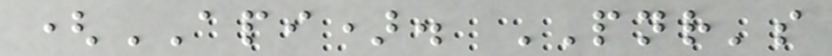(API). PNR's
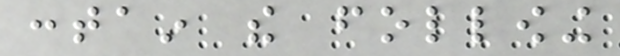contain the following
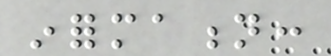information:
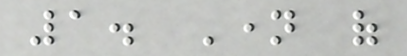1. Name of
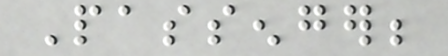Passenger;
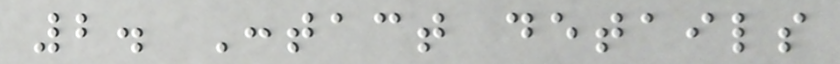2. Contact details
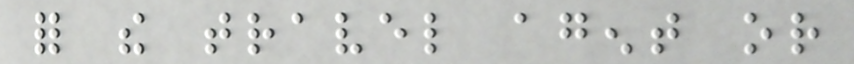for the travel agent or
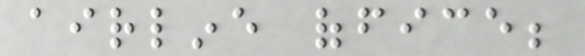airline office;
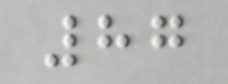87
